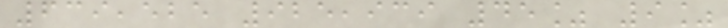639,525 925,939 45% 9%
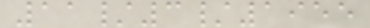11/3/1955
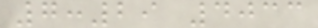7:29 4033
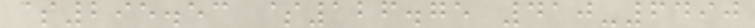$295.53 $126.75 410-6490
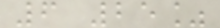6 25%
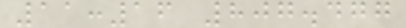11:16 807.477
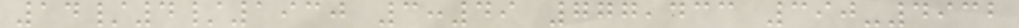14/4/1930 3:49 777,433 390-4932
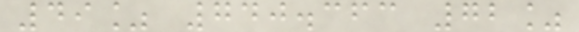49% 740.363 72%
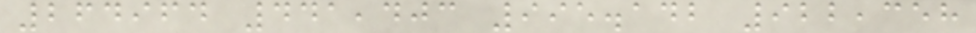264964 441,403 995.142 922,358
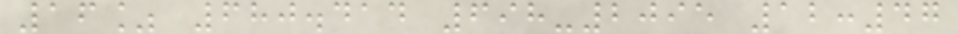16% 680.414 698-2095 12:47
